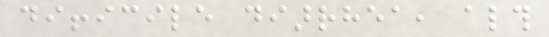difficile diarrhea, although
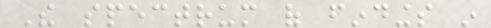The spectrum of findings in
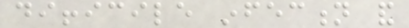difficile infection and
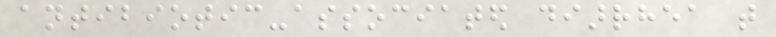antibiotic-associated diarrhea that
